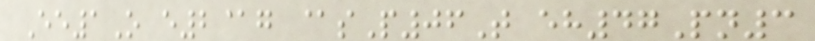Ee1O e2@g @sP06T eh47Pn3
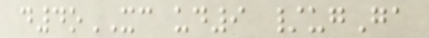d4oXC ud9 /ugGa
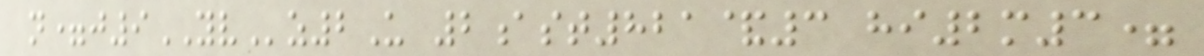n=j9YVz2U 2ast821&3 hi2m3=
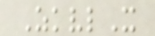ZkvlX
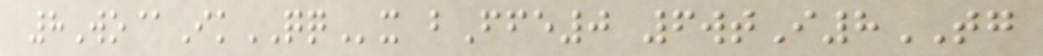8Wo@IkQQx bFfe0 6wtI8TG
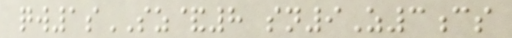qw1sSZ&8 sn9Z3cs
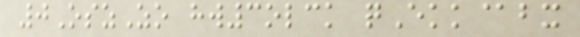0OszZo hw3olck qEkk@bx
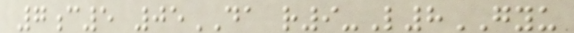7c5 05DA r9-L8GYU
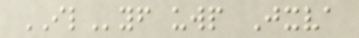ILyf uwp Jxva
